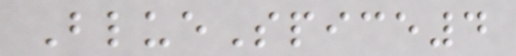BlueSpice4
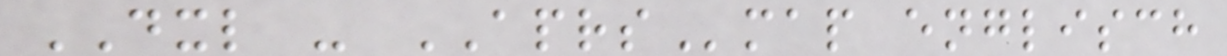DXL - APRSmap englisch
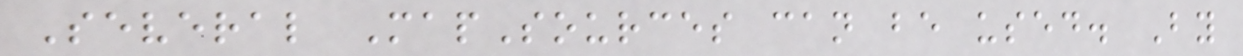Several MapSources can be used. By
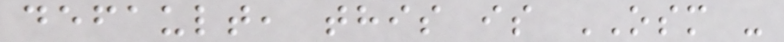default, this is OSM -
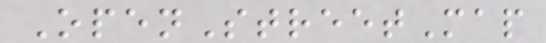OpenStreetMap
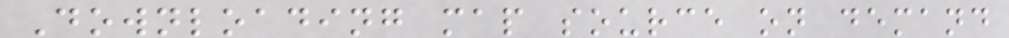Downloading map source on demand
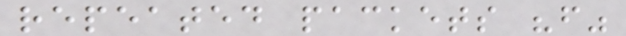repeated packets "f"
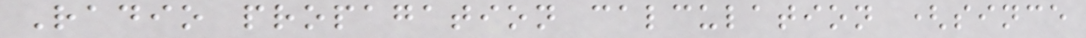Radio propagation calculation (since
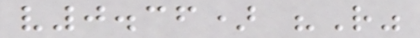v0.36) "R"
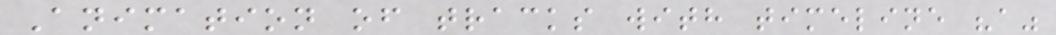Animation of tracks with timeline "a"
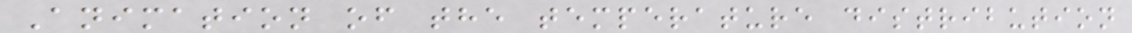Animation of the temperature distribution
